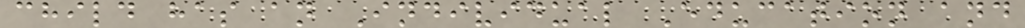child has an Individual Education and
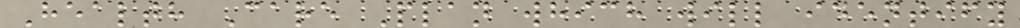Health Care Plan which will identify
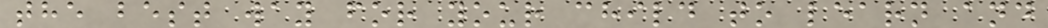the best way for your child to learn and
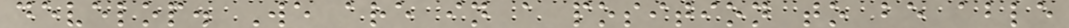develop. We are in a position to be able
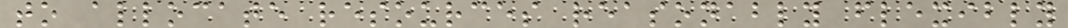to allocate resources reasonably flexibly
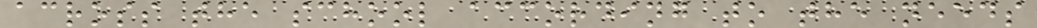across the school according to the needs
